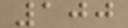100
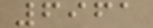6961
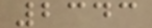2343
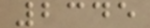2345
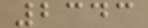2343
